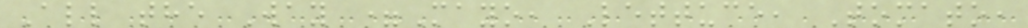All the Way =Mayo, Lettuce, Tomato,
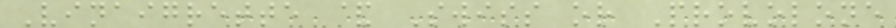Vinaigrette & Swiss or Provolone
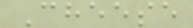Cheese
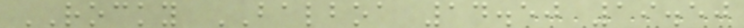ROCKY BALBOA 14.50 19.50
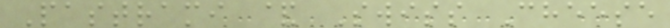Pastrami & Swiss Cheese
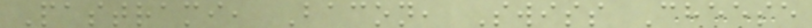Pastrami, Bacon, Swiss Cheese
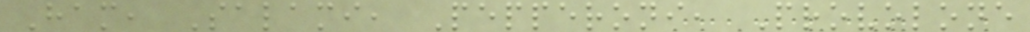Ham, Salami, Pepperoni, Provolone
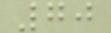70
